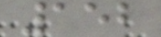152
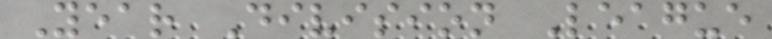Year Division League
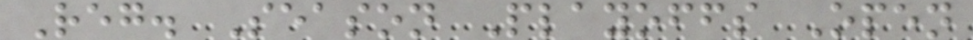Reg. Season Playoffs Open
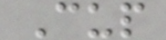Cup
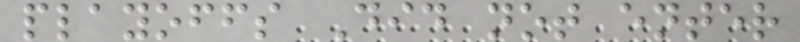playoffs Did not enter
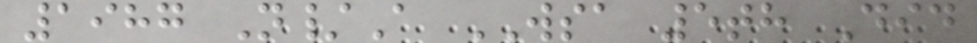1987 N/A WSA 5th Did
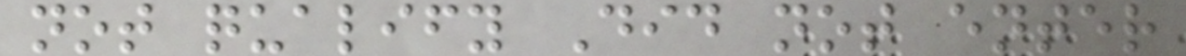not qualify Did not enter
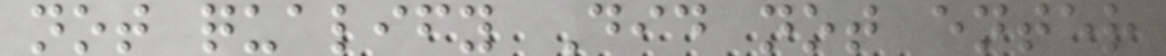not qualify Did not enter
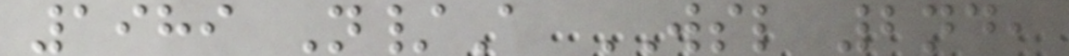1989 N/A WSL 2nd,
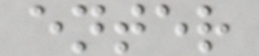enter
